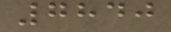7840
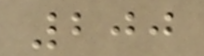200
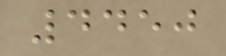4450
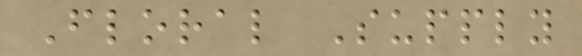Floral Supply
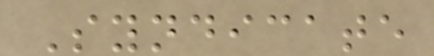Syndicate
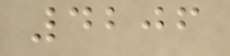4206
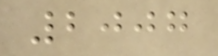2007
